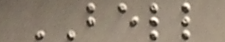BELL
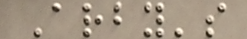Arby's
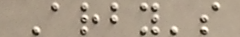Arby's
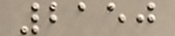2150
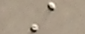A
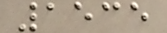1535
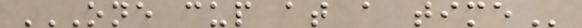ONE CUP AT A TIME
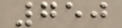750
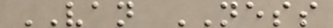VAN NESS
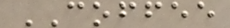COFFEE
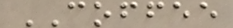COFFEE
